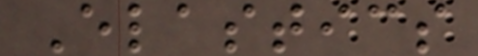Elastics
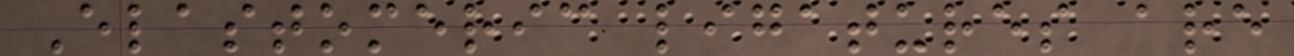Elastomeric ligatures are
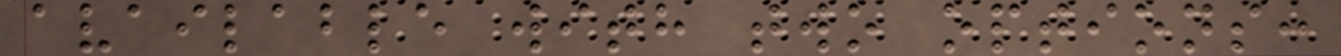available with two options:
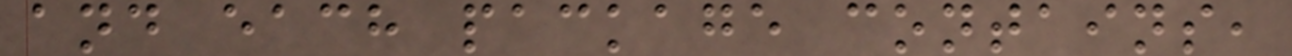and each package contains,
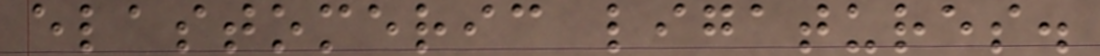elastomeric ligatures.
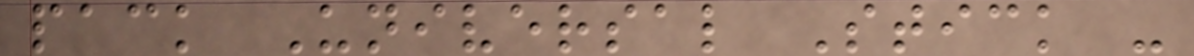pack Universal Stick -
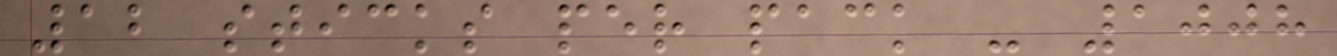12 sticks per pack - 1008
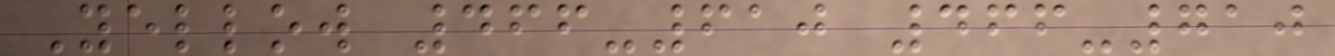Yellow 466-610 466-710
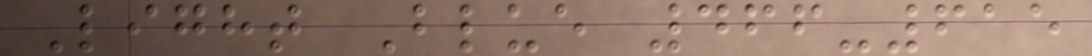Light Blue 466-615
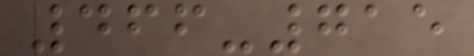466-715
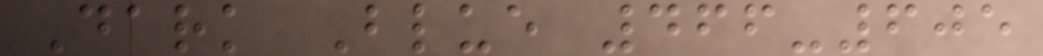Dark Blue 466-605
